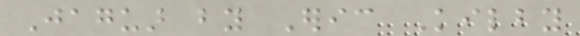Jaguar by Eric Kilby
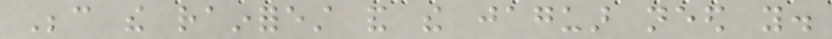Because the rainforest and the jaguar need you.
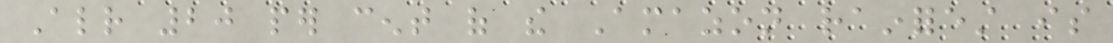Already 20 per cent of the Amazon rainforest is
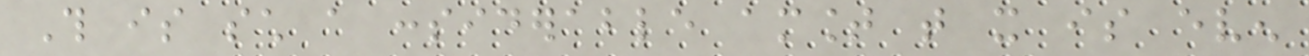This is such a considerable amount that it is even
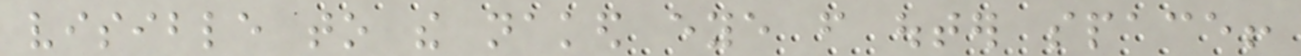visible to the naked eye from outer space!
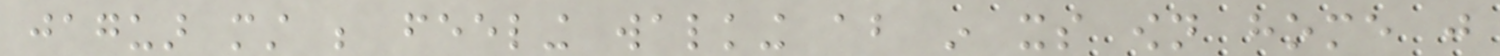jaguar must be feeling walking about in its own home just
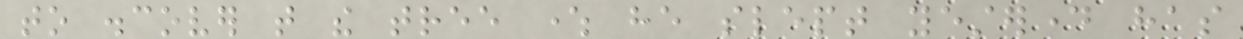to discover that the tree where he slept yesterday has
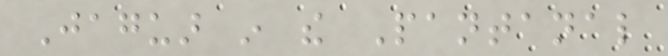Jaguar in the Pantanal
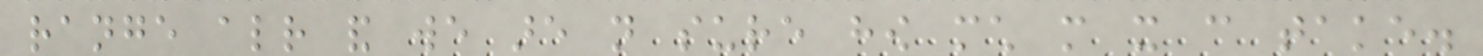range already and we are not sure how much more it can take.
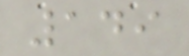149
